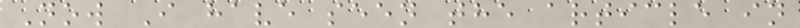Now I have seen the article in
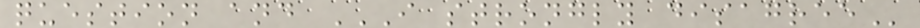question and I STRONGLY DISAGREE
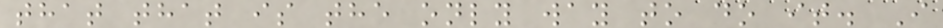that that is the only way to do it. I
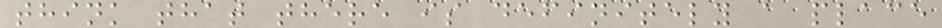think that there is definitely a place
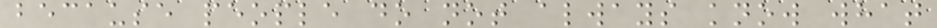because people do not always know what
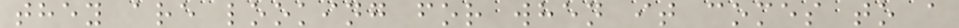they are looking for when it comes to a
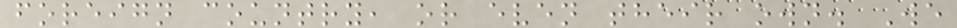foreign country, or even their own. We
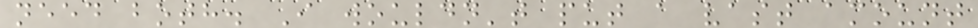need both. I wouldn't put a vast amount
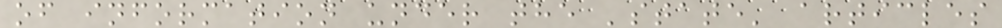of information under the 'state' articles
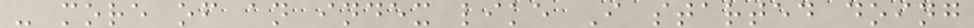- more of an index like I started doing
